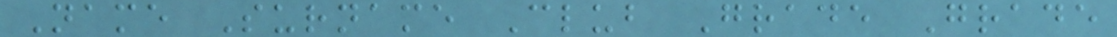Name Surname Club Grade Grade
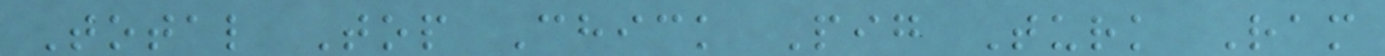Total Top Chick Pig Turk Ram
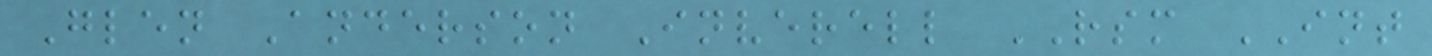Glen Anderson Inverell RSM INT
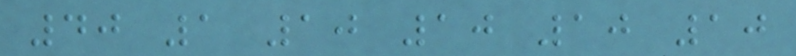40 1 10 10 10 10
